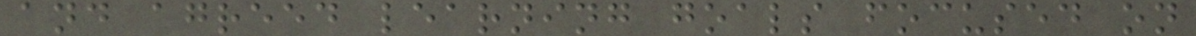and agreed learning goals focused on
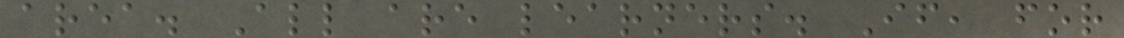area. All are learners. If, for
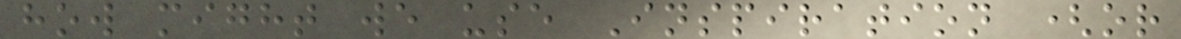how might we use Inspiration (or
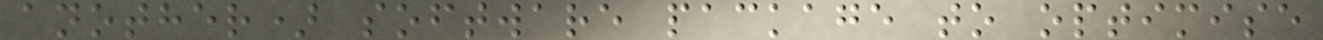another) software package to optimise
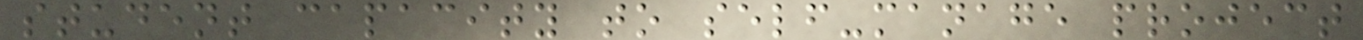student capacity to self-manage project
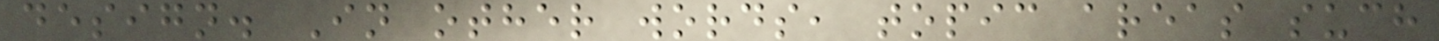design. In other words, topic areas such
